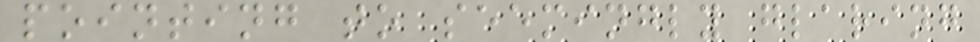pointing to seemingly glaring
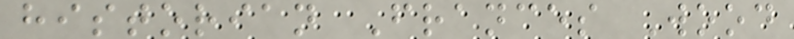historian Frances Wood
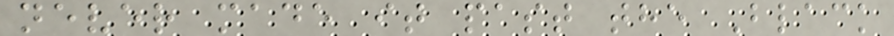never made it past the Black
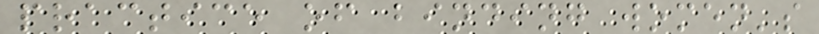practice of binding women's
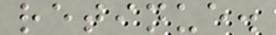retinue.
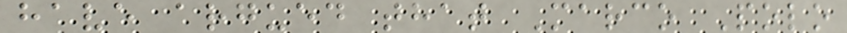have argued that Marco Polo
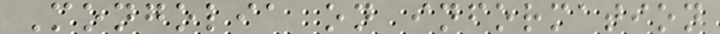Mongolia on information
